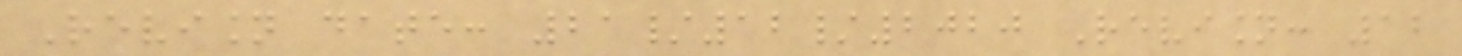Revision date: 21/12/2020 Revision: 12
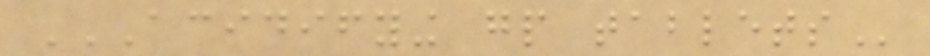ACIDIFYING GP TABLETS
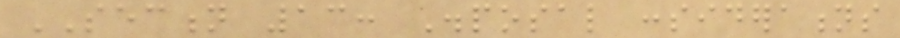SECTION 13: Disposal considerations
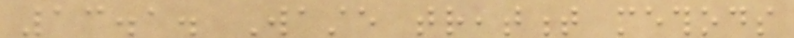13.1. Waste treatment methods
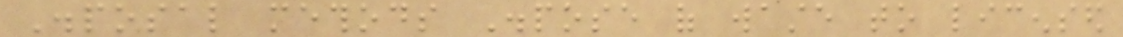Disposal methods Dispose of waste to licensed
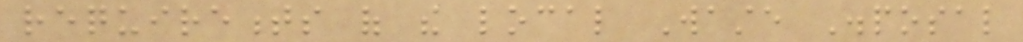requirements of the local Waste Disposal
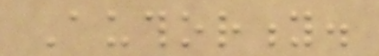Authority.
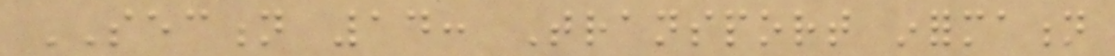SECTION 14: Transport information
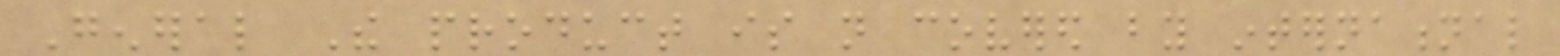General The product is not covered by international
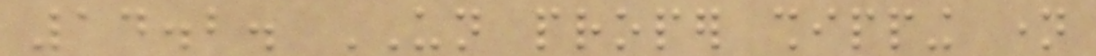14.2. UN proper shipping name
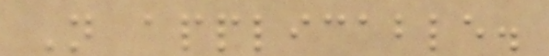Not applicable.
